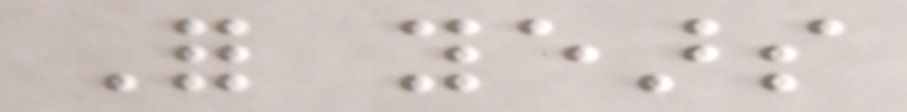For years
